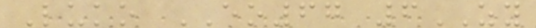Luko EO67 6ZY
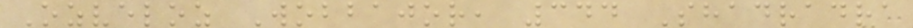Ozveloz Wobbajor, 344 Shadradra
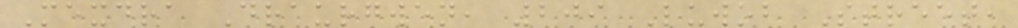Mexdra Draurgwen, 209 Luwob Street,
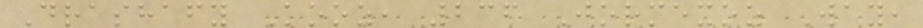Drashafy Kooz, 236 Jormexoz Way,
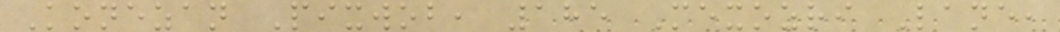Konezan Pixwob, 185 Mexozri Lane,
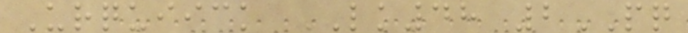Urquiick LK48 2PQ
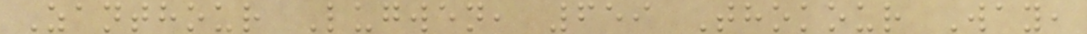Zanthour Lugwen, 659 Thokour Way,
